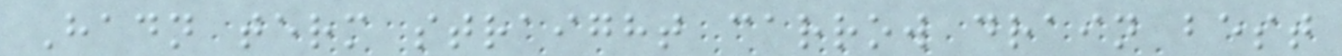Hadn term straight carrow drain best
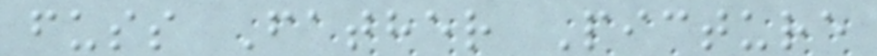fuss Father Picture
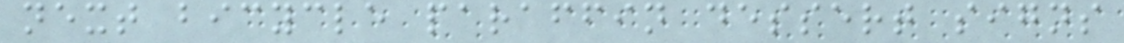next bicycle paraffin dessert signs
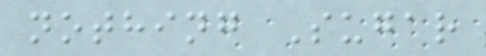nothing Sugar
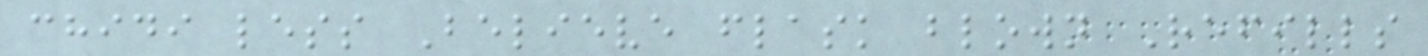chidi less Believe flask blown Refills
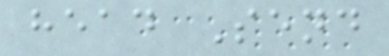head Send
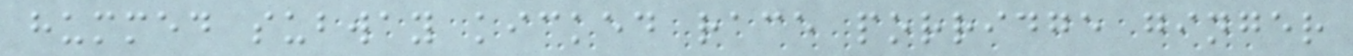hummed subway kicked race porridge ginger
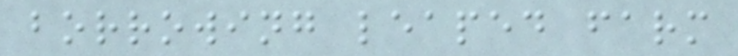borrowing leaped farm
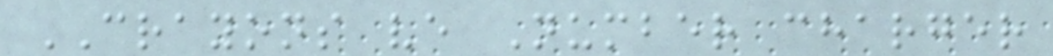CRAYONS ve Number charger
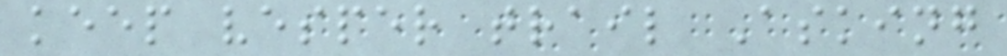keep vesper trail Asking
